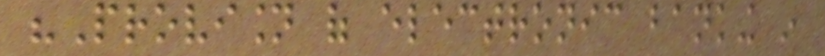"Provision of electronic banking in
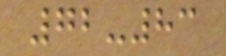72-83
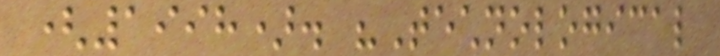(1998). "Technological
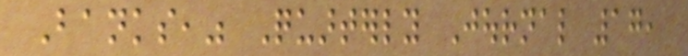Banks," Quarterly Journal 17,
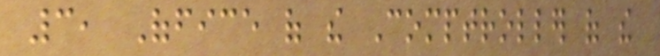3, Office of the Comptroller of the
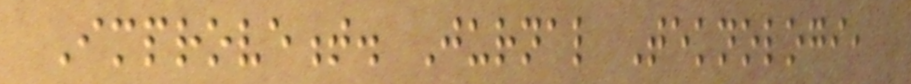Improvement. Jurnal Teknologi,
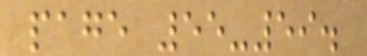page 55-59.
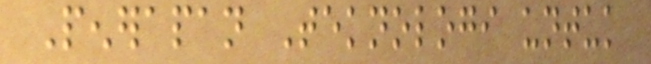Penerapan Teknologi untuk
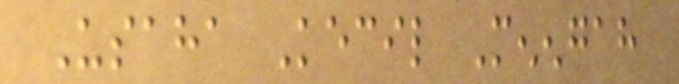Usaha Kecil Menengah
